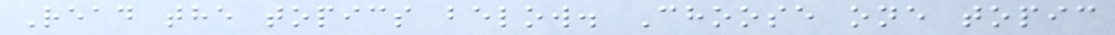Read the topics below. Choose one topic
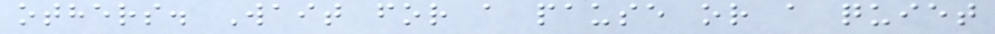others. Wait for a pause or a quiet
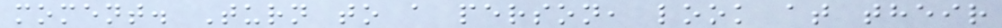moment. Turn to a person, look at their
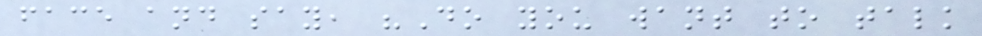face and say, "Do you want to talk
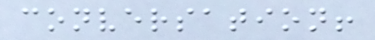conversation!
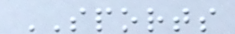SPORTS
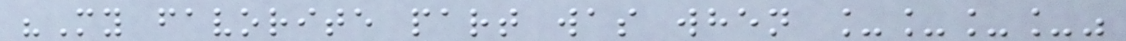"My favorite part was when ____"
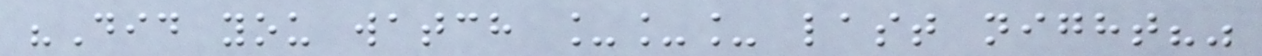"Did you watch ___ last night?"
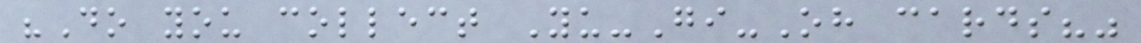"Do you collect Yu-Gi-Oh cards?"
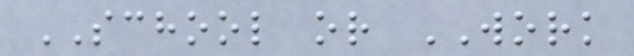SCHOOL or WORK
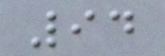94
